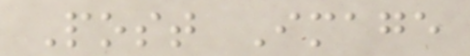Post Image
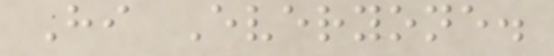Hi Everyone.
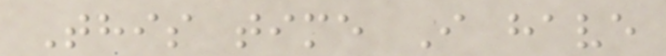This time I have
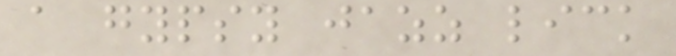a gypsy jazz lick
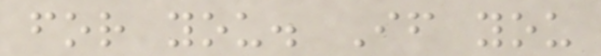for you. If you
